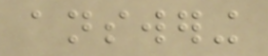answering
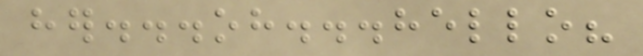her...oh...hello?
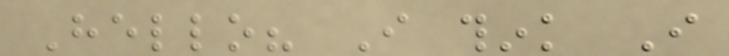Hello? I think I
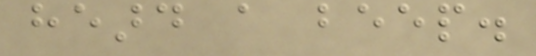heard a beep.
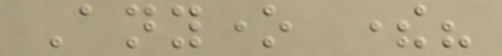Anyone there?
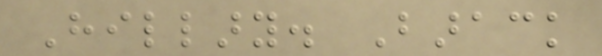Hillary. Barack
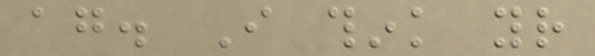again. I think your
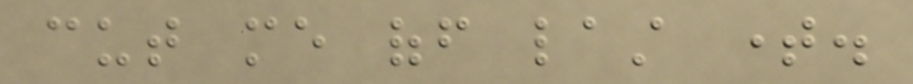cut me off last time.
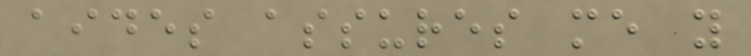aides assures me you
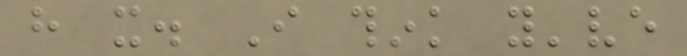have it. I think you've
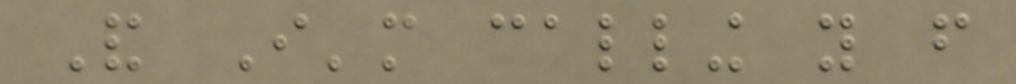And I'm calling you from
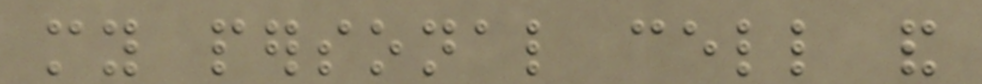my personal cell and
